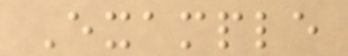Example
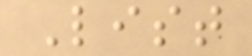List
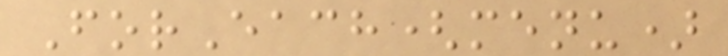ForEach(menu)
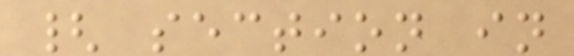{ section in
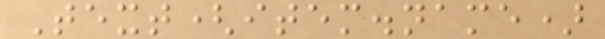Text(item.name)
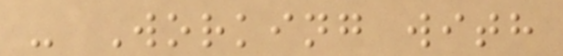- Working with
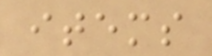items
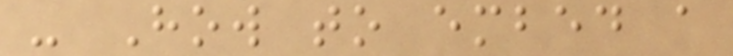- How to embed a
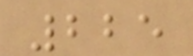225
